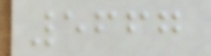5667
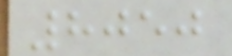8050
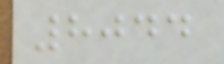8044
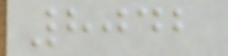8042
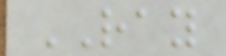RAY
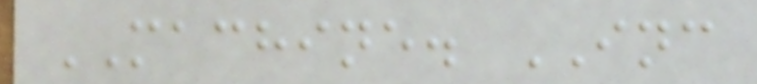MACHINE. INC
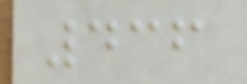436
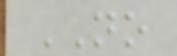NO
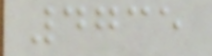4735
